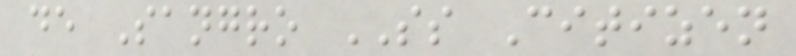de Sangro SS Citizen
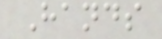Hands
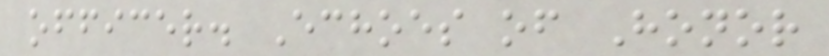officer. Echoes of Honor
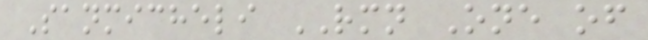Sanmicheli RMN One of
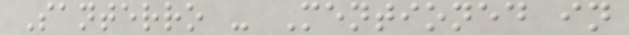Santerro - Mentioned in
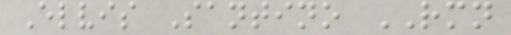Elvis Santino RMN
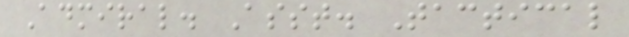Admiral. Asst. Tactical
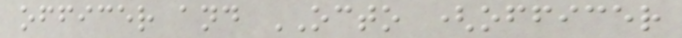officer and OCTO (officer
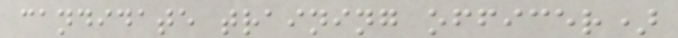candidate training officer)
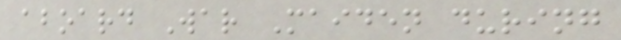aboard War Maiden during
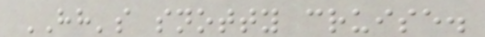HH's snotty cruise.
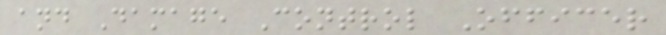and Damage Control Officer
